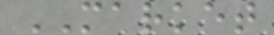MARKET
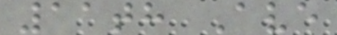11th Ave
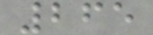265
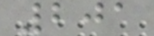201
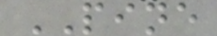PINE
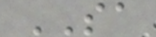SA
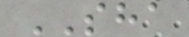SHA
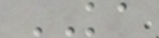KA
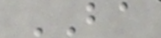BA
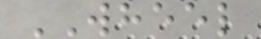WHEEL
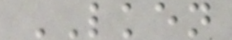LKEN
